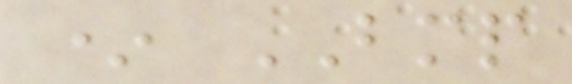* BMP
